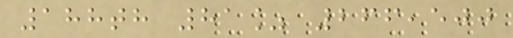188th 81% 266,500
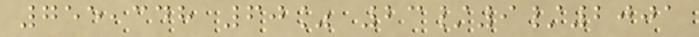755,348 60% 23/9/2001
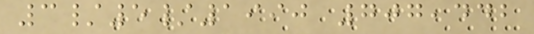3/5/1990 707,442
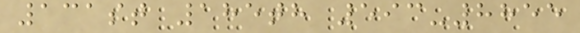131st 185th 593-8855
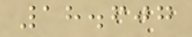18.607
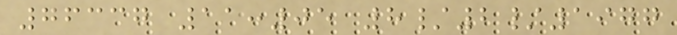76337 11:05 8/2/1977
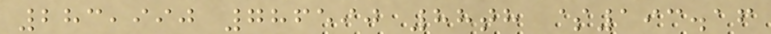283,990 786590 88th $193.16
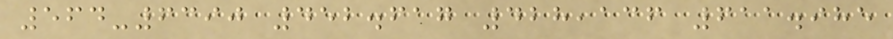564-6390 452.617 428,136 611.985
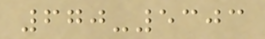670-5303
